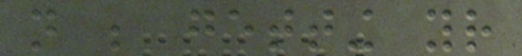not be getting your
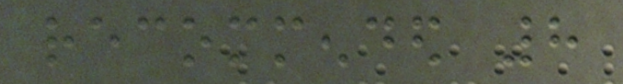recommended 8
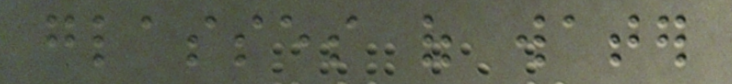glasses of water
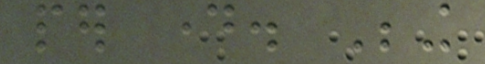per day. Being
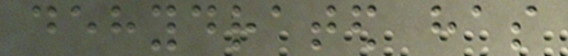dehydrated has
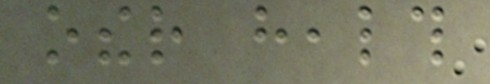other health
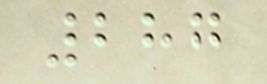287
